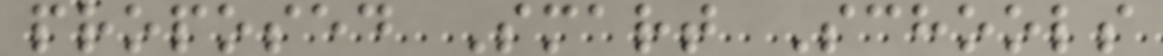proposed Smart Schools
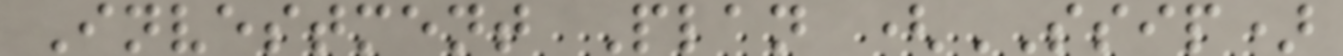Investment Plan (SSIP)
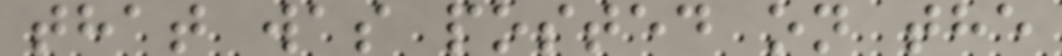that was posted on the
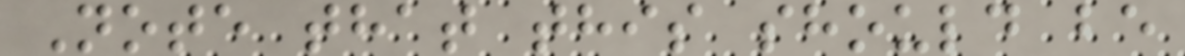Note that this should be
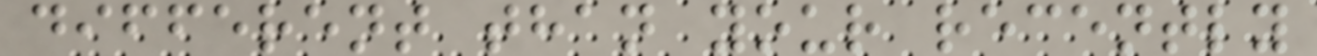different than your recently
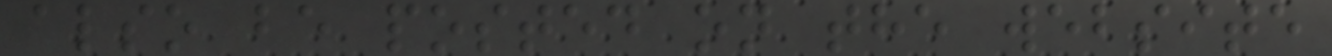also be posted on the website
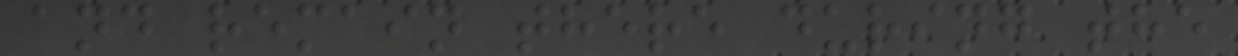and remain there during the
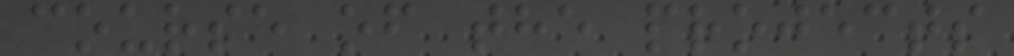course of the projects
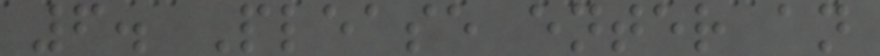6. Please enter an
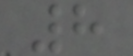8
